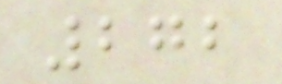272
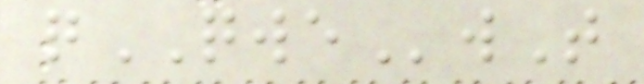qQWEwT
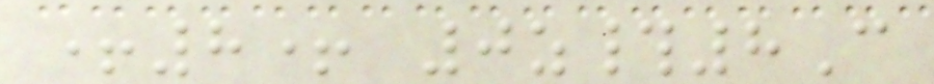+8+ 0z#8C
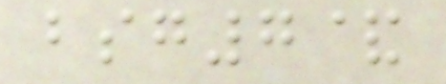bsg7&
